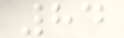84
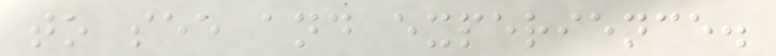to see and experience.
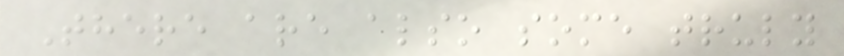There are also some truly
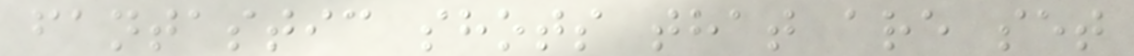fantastic shots that are set
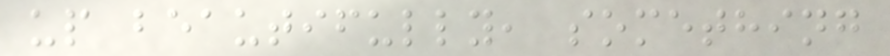up beautifully, something
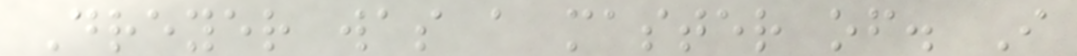Dreyer was a master of. I
